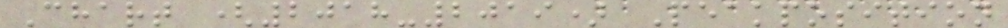Chart (2018-2019) Peakposition
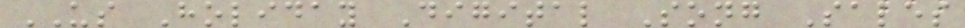US Holiday Digital Song Sales
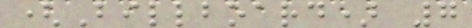(Billboard) 7
